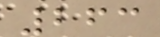263
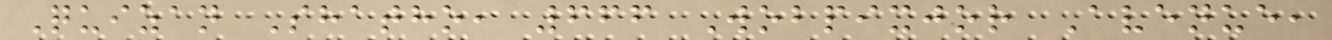Quizan Shatho, 666 Wobpixjor Avenue,
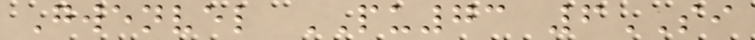Gwenvel PU73 6SI
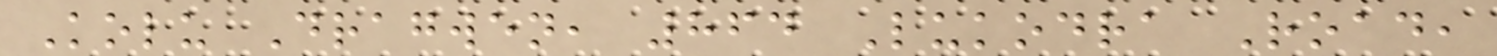Kolu Dragwen, 864 Lukodra Road,
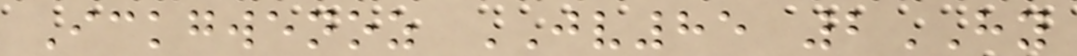Ickgwenoz JV85 2HY
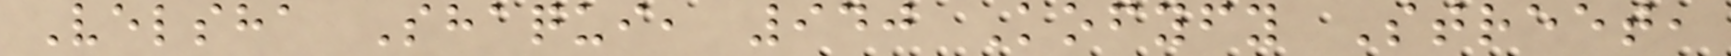Velsha Shaqui, 940 Kofyfy Street,
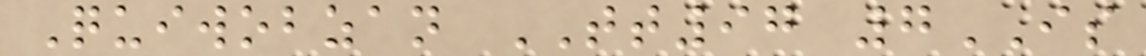Quiwobzan TT97 7IS
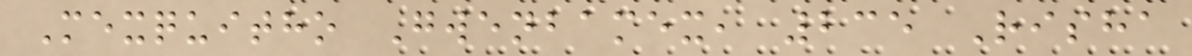Mexquitho Gwenbamex, 235 Risha
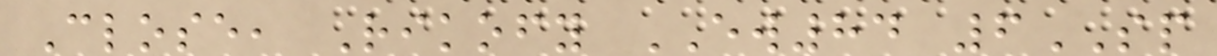Close, Rikofy EW84 6SP
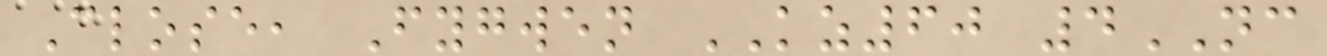Close, Fygwen KZ60 4NC
